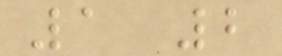1 2
